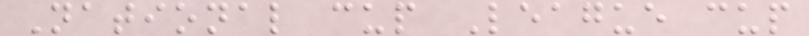National cup League cup
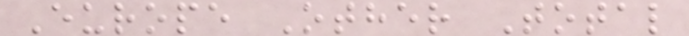Europe Other Total
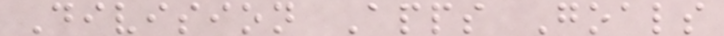Division Apps Goals
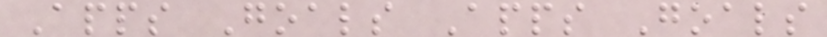Apps Goals Apps Goals
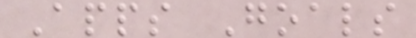Apps Goals
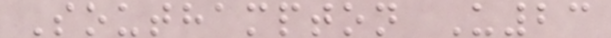Southampton U23
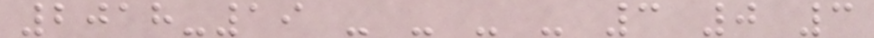2018-19 - - - - 3 0 3
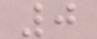0
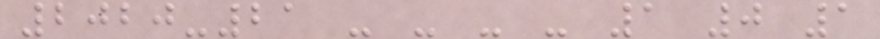2020-21 - - - - 1 0 1
